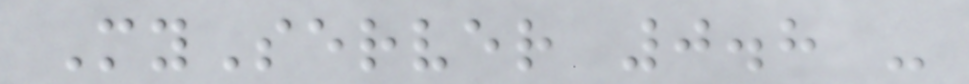MyServer 0.8 -
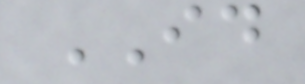ID
